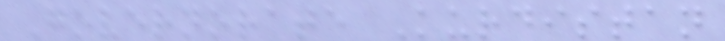Governorate Kurdistan
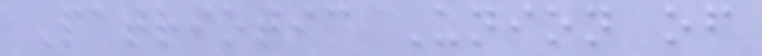Patriotic Union of
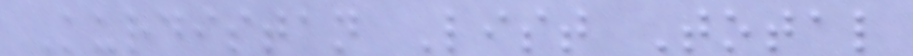Kurdistan List Total
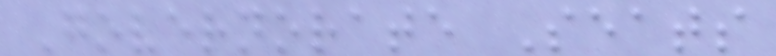Governorate Seats
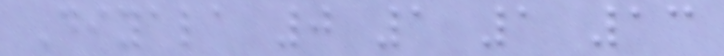Diyala 0 1 1 13
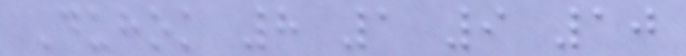Duhok 8 1 9 10
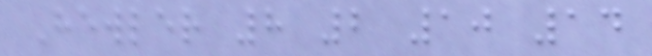Hewler 8 2 10 14
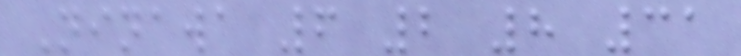Ninawa 6 2 8 31
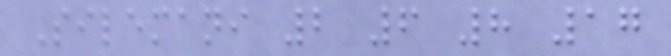Silemani 2 6 8 17
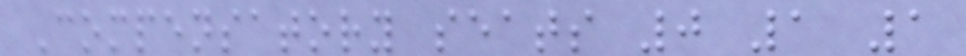Compensatory seats 0 1 1
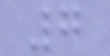7
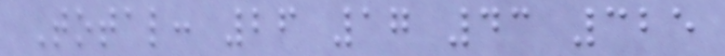Total: 26 17 43 325
